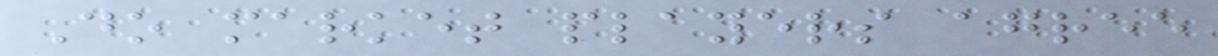Do market players agree
